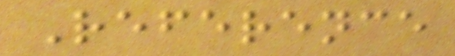Reference
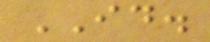ID.
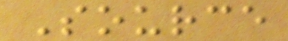Source
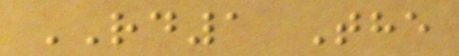RD1 The
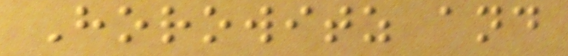Horowitz and
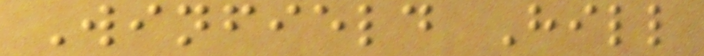Winfield Hill
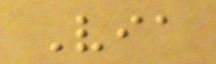Via
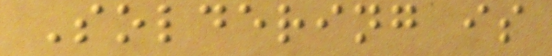Soldering is
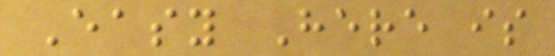Easy Here is
